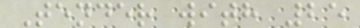Tender with 25
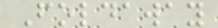Foldaway
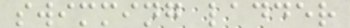swimming ladder
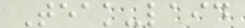Teak-laid
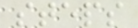steps
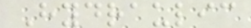Hydraulic
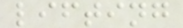lifting
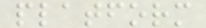platform
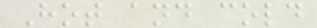Hot and cold
